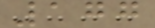177
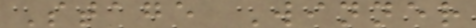Stage Winner
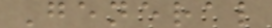General
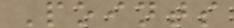Points
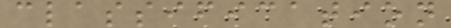classification
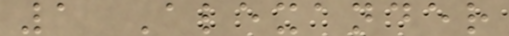1 Alexander
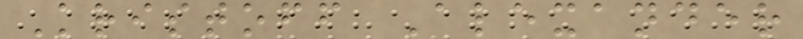Kristoff Alexander
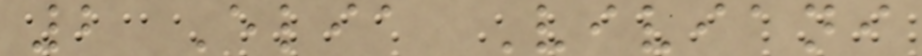2 Elia Viviani
